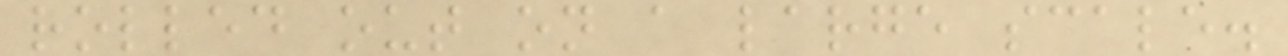rolled out on a large scale.
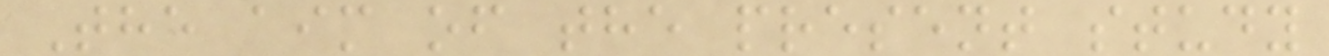The aim of the present study
